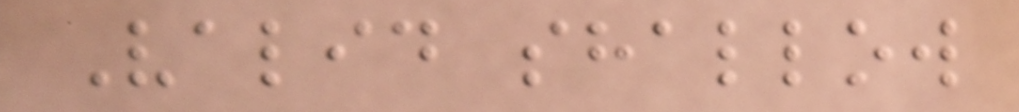Valid shallow
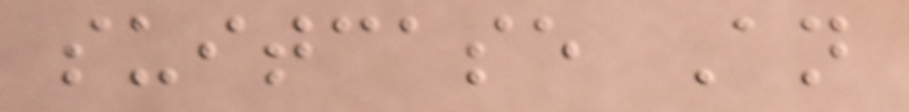suitcase An
